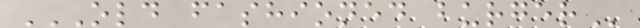OLD FASHIONED BURGER
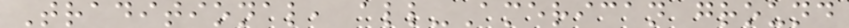Traditional, all-American ground
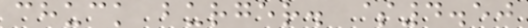chuck burger. $4.50
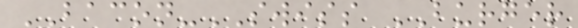BACON-SWISS BURGER
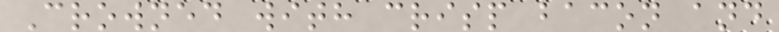Crowned with crisp bacon and
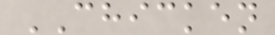CHICKEN
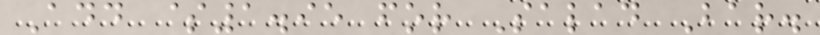Add $1.95 for Salad Bar.
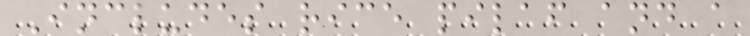Includes rice pilaf and a
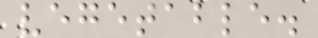vegetable.
